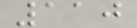110
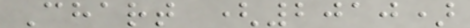Chart (2010)
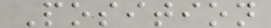Position
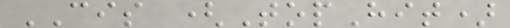CIS (TopHit)
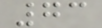73
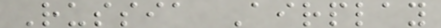Russia Airplay
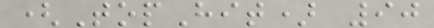(TopHit) 90
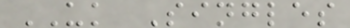UK Singles
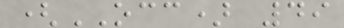(OCC) 49
